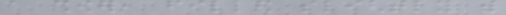a shower, filled slightly with
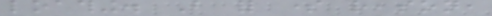loathing. But for some reason,
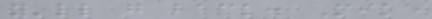you'll go back. Mike
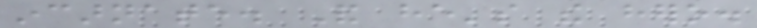incarnate. And he's the hero.
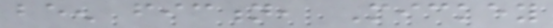been fiction, Mickey
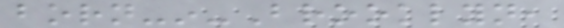born-in-Brooklyn,
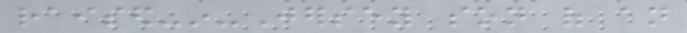raised-in-Jersey son of an
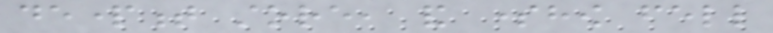department store, and somehow fell
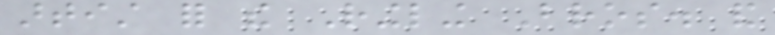artist for the Ringling Bros. and
